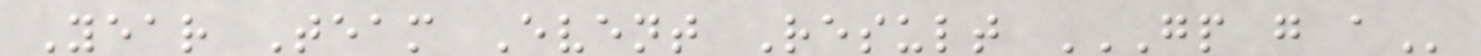Year Team Event Result GP G A
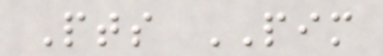Pts PIM
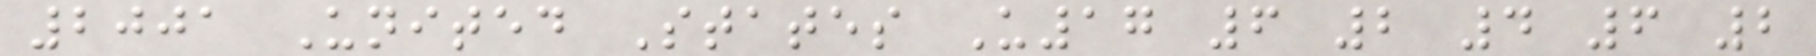2001 United States U17 6 2 4 6 2
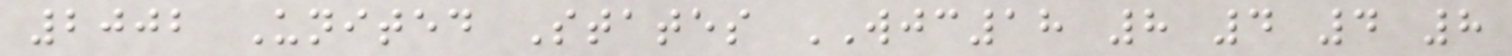2002 United States WJC18 8 4 4 8
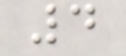4
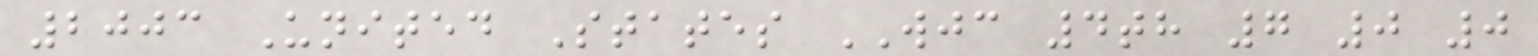2003 United States WJC 4th 7 0 0
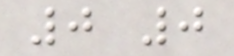0 0
